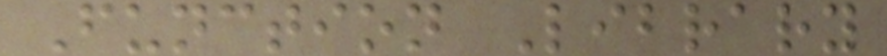Function Library
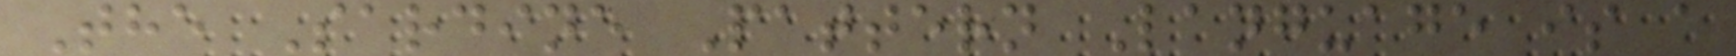The Sardine Pattern Language is a
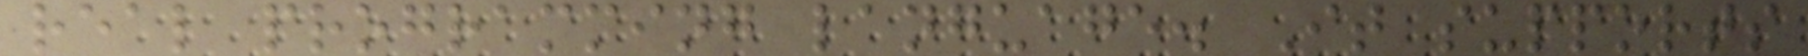real programming language. It supports
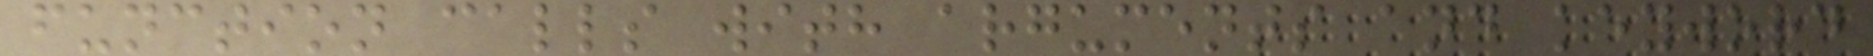function calls with arguments and keyword
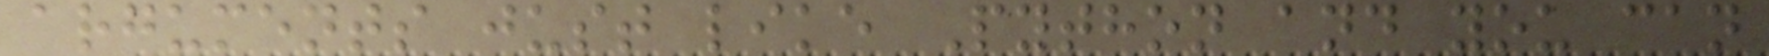arguments just like Python and you can
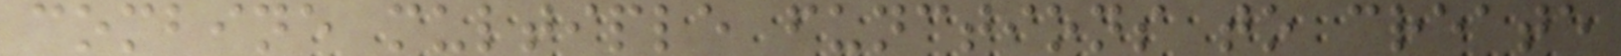combine multiple functions to create
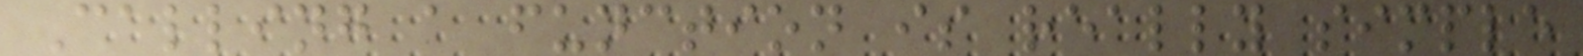Calling a function is really simple
